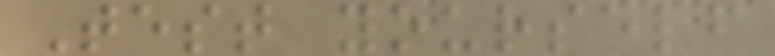Test yourself
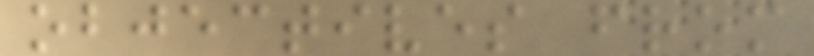objectives from
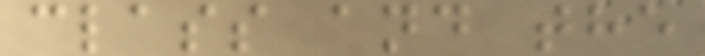class and the
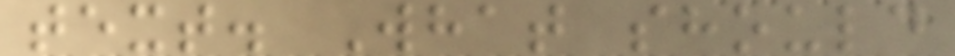text. What should
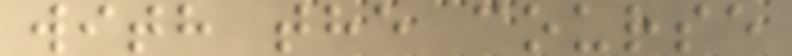with the course
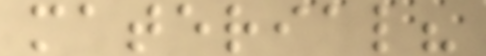material?
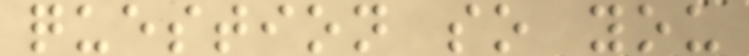question so you
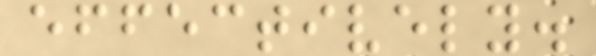effectively.
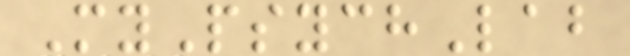MyPsychLab
